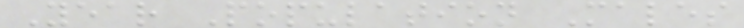Year Population Males
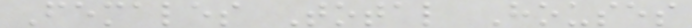Females Total Houses
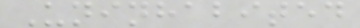Uninhabited
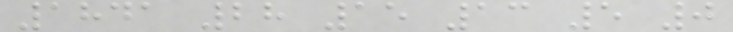1841 28 15 13 5 0
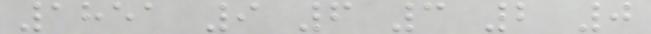1851 9 6 3 2 0
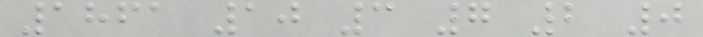1861 10 3 7 2 0
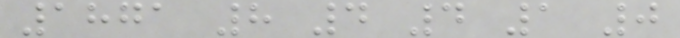1871 8 4 4 1 0
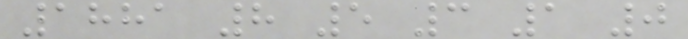1881 8 5 3 1 0
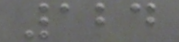124
